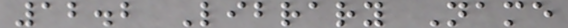12.2 Library Name
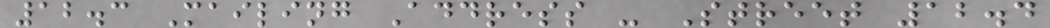12.3 Mailing Address - Street 12.4
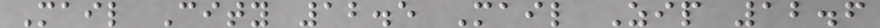Mail City 12.5 Mail Zip 12.6
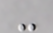-
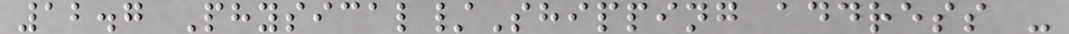12.7 Physical/Shipping address -
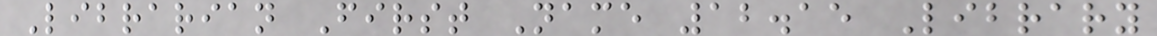Librarian First Name 12.15 Library
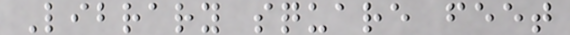Library square feet
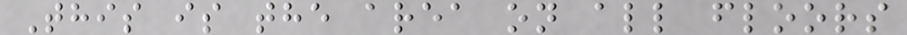This is the area on all floors
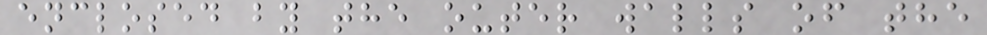enclosed by the outer walls of the
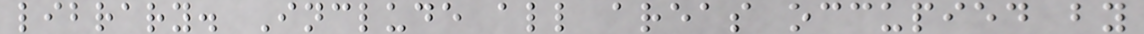library. Include all areas occupied by
